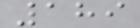189
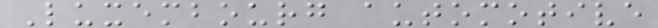Luxembourg automotive
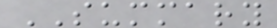SUMMARY
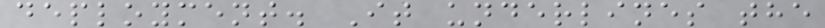deployment. It underlines the
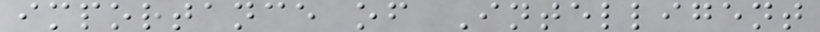importance of Intelligent
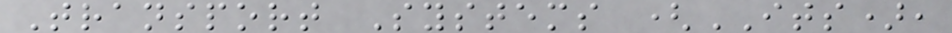Transport Systems (ITS),
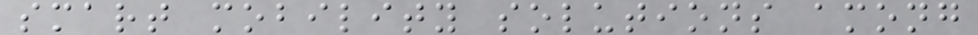smart mobility solutions among
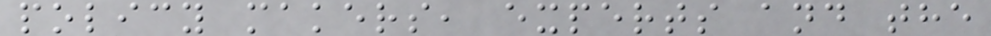policy makers, experts and the
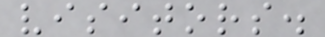visitors.
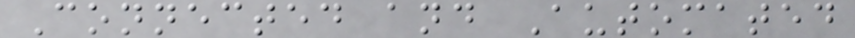Connected and Automated
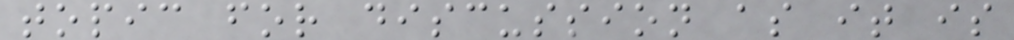topic for discussion as it is
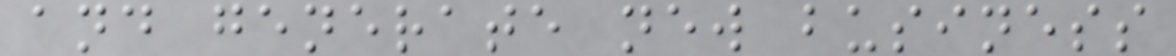and generate new business
